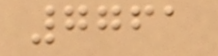7761
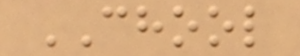CHOOL
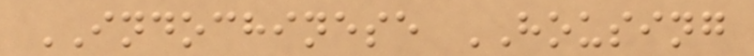INDOCHINESE HOUSING
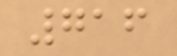716
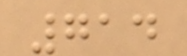714
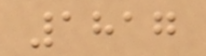1817
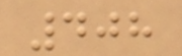408
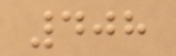408
